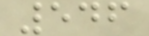546
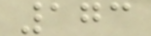173
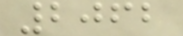2062
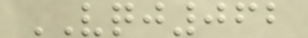VQJ062
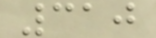310
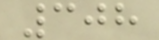308
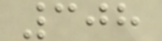308
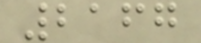2167
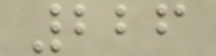226
